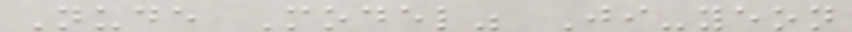Nude Model" Ji-yeon
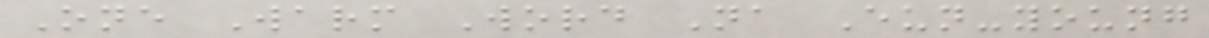One Warm Word Na Eun-young
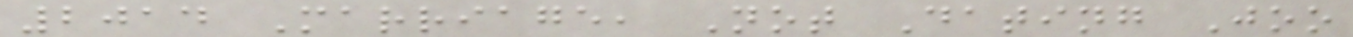2014 Marriage, Not Dating Joo
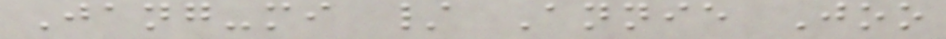Jang-mi / Annie Joo
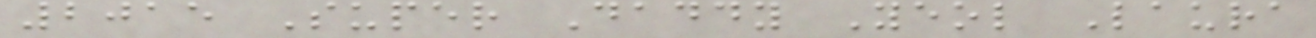2015 Super Daddy Yeol Laura
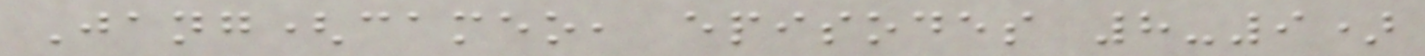Jang(cameo, episodes 8-9)
